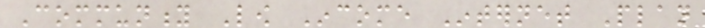Community Low Income Internet Plan
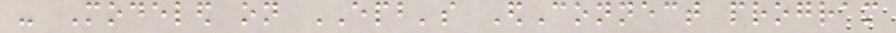- Modeled on EPB's EdConnect program
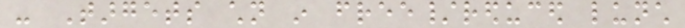- Targets children in free/reduced lunch
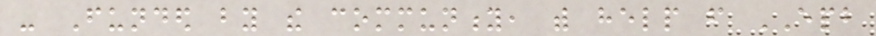- Funded by the community, with help from EPB
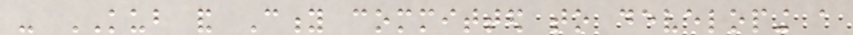- KUB and City committed to developing a
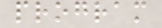program
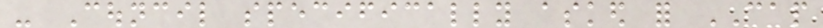- Council specifically asked for CAP
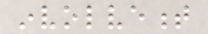involvement
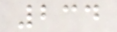234
